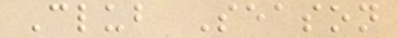Club Season
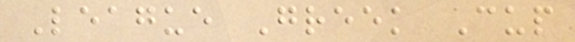League Greek Cup
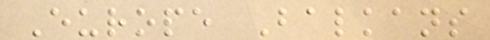Europe Balkans
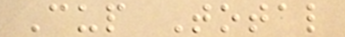Cup Total
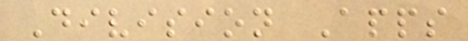Division Apps
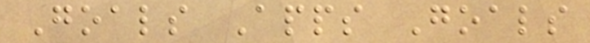Goals Apps Goals
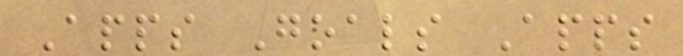Apps Goals Apps
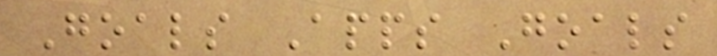Goals Apps Goals
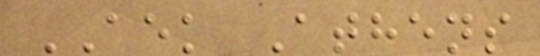AEK Athens
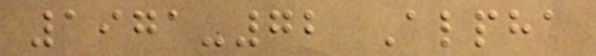1971-72 Alpha
